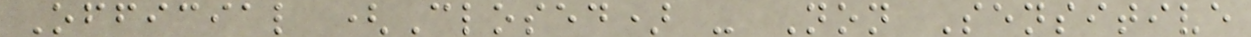Official (Closed) - Non Sensitive
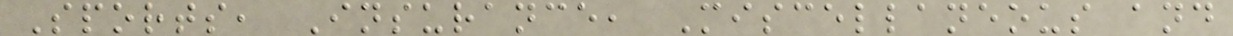Sports, Insurance, Miscellaneous and
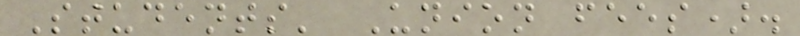Students' Union fees).
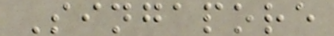Singapore
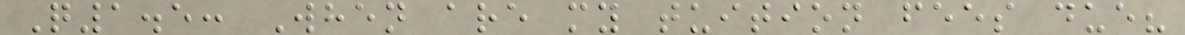Q1.5: When are my tuition fees due?
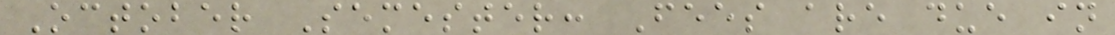October Semester: Fees are due in
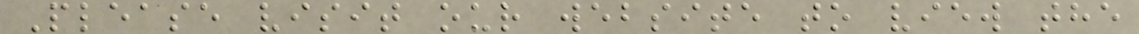Please visit our website to view the
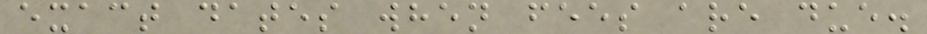exact dates when fees are due.
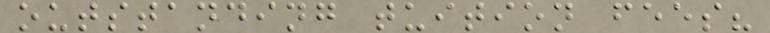outstanding tuition fees?
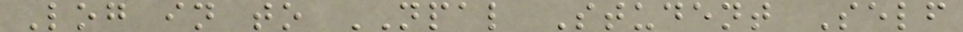Log in to NPAL Student Self
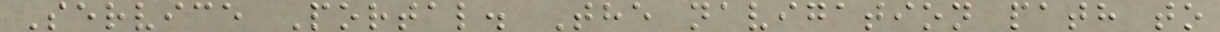Service Portal. The navigation path to
